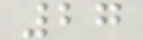27
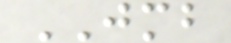JMB
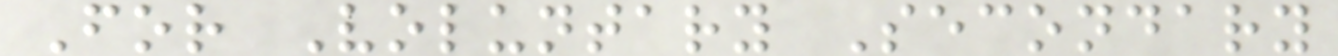For Voluntary Secondary
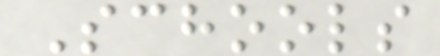Schools
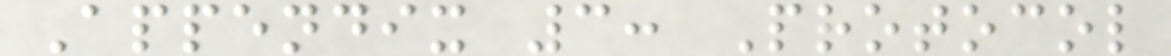Appendix 3: Protocol
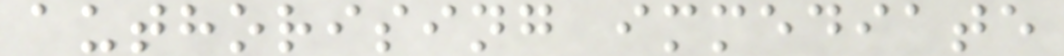authorising immediate
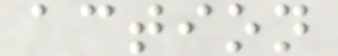action
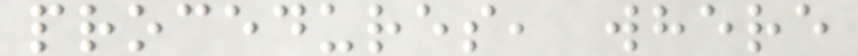procedures, where
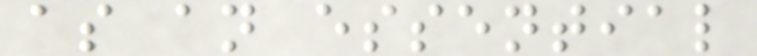as an essential
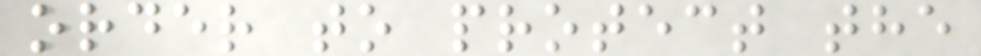order to protect the
